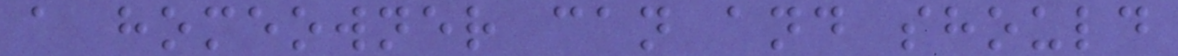a homeowner can and should
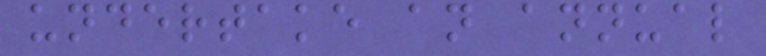undertake an annual
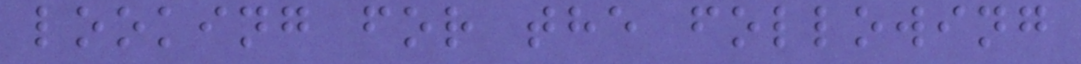looking for the following
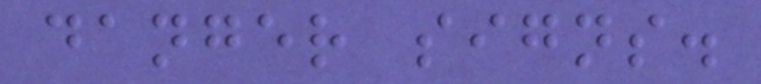danger signs.
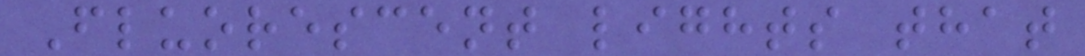Fluorescent lights that
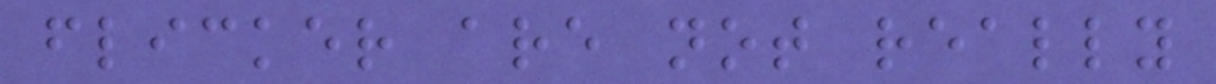flicker are not really
